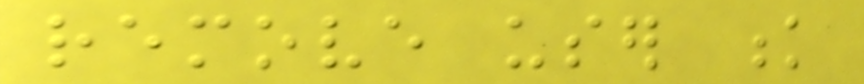remove user k
